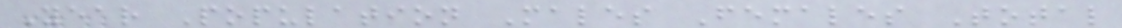Year Population Males Females Total
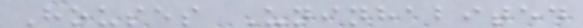Houses Uninhabited
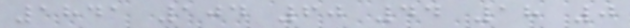1841 104 60 44 18 0
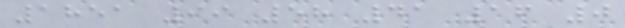1851 99 58 41 16 0
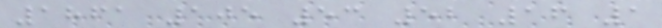1861 105 53 52 16 1
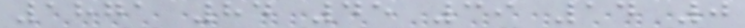1871 84 45 39 14 0
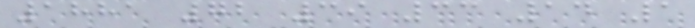1881 72 39 33 14 1
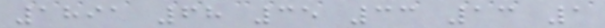1891 68 35 33 13 1
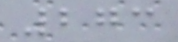273
